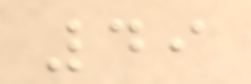49
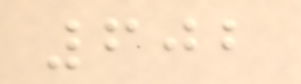602
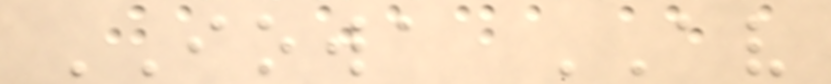IOWA AV
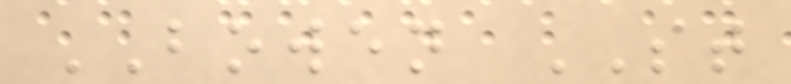BOWEN ST
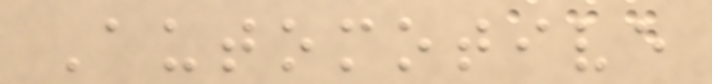Automotive
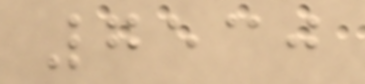7530
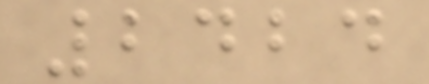2424
